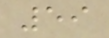59
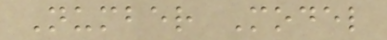Number Model
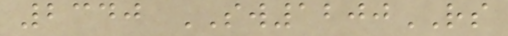2340 SW1200RS
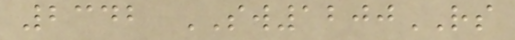2342 SW1200RS
